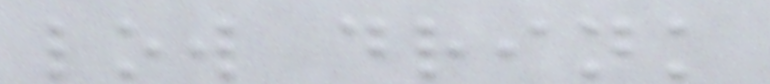low drink
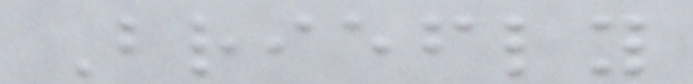Briefly
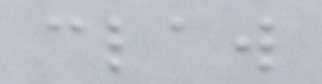claw
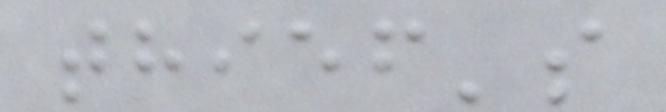thief's
